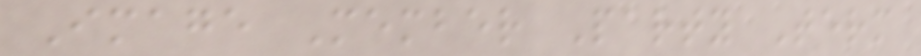Image Member Party Term
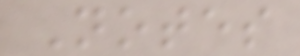Notes
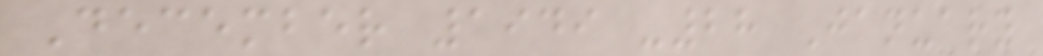December 1949 -28 January
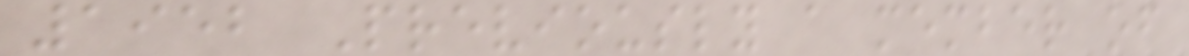1952 Previously a member of
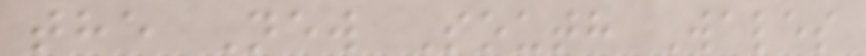the New South Wales
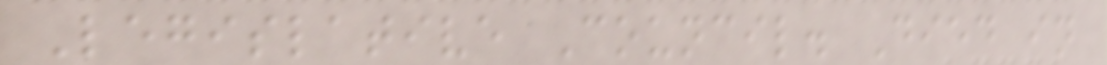Legislative Council. Died in
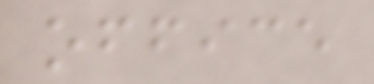office
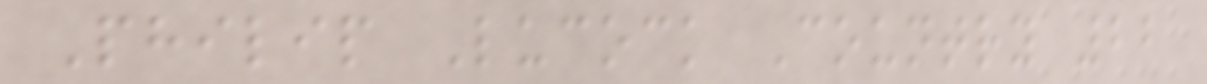Philip Lucock Country 22
